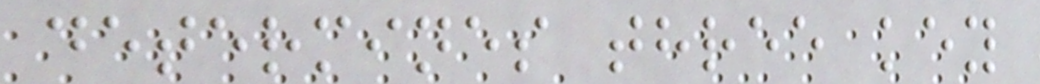determines three key
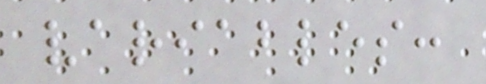variables:
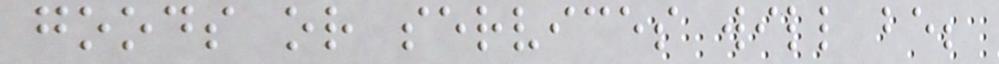goods or services will be;
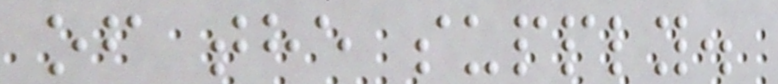of the supply.
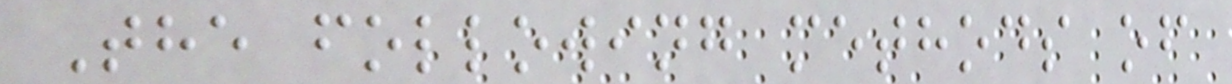The following methods of
